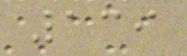139
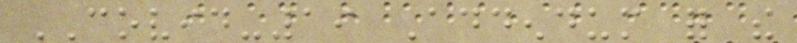COVID-19 Addendum for the
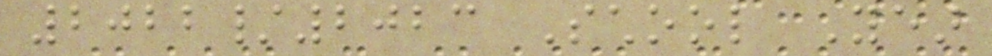2022/2023 School Year
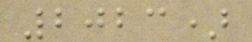2023)
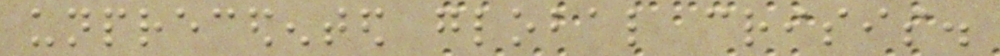unprecedented global crisis.
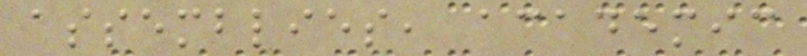assemblies, academic
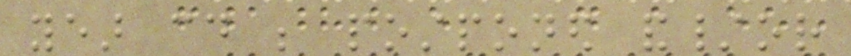year could be postponed and/or
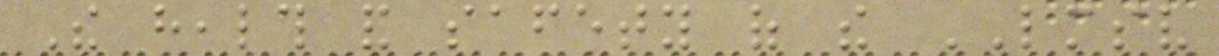The health and safety of the LMSV
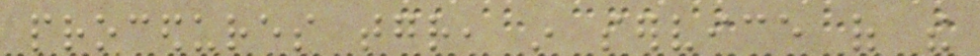procedures together, in service of the
